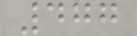477
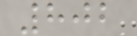802
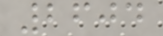2604
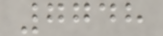7748
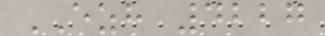EZH 4227
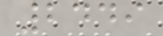2449
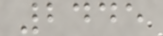2445
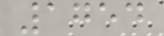1754
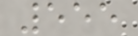555
